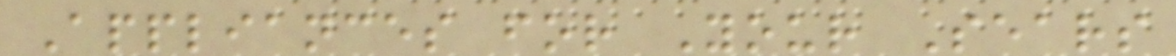Appliances for Your Sears
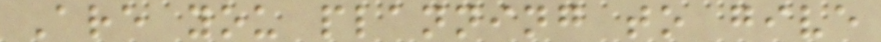Are you planning to give
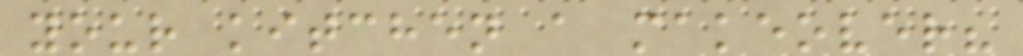your kitchen a makeover?
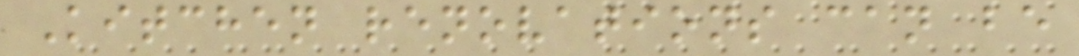Kitchen renovations can be
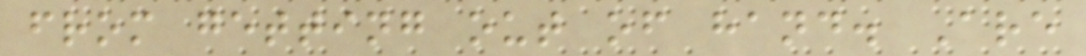from getting out of hand. Are
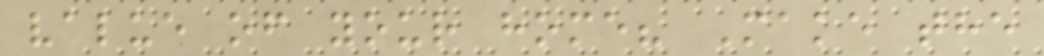value of your home? Make the
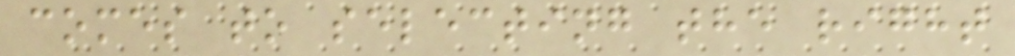comes to selecting the right
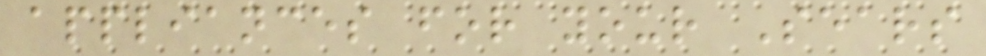appliances for your Sears
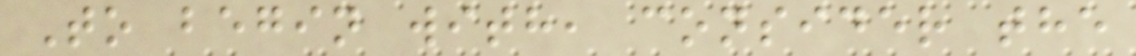To begin with, consider the
